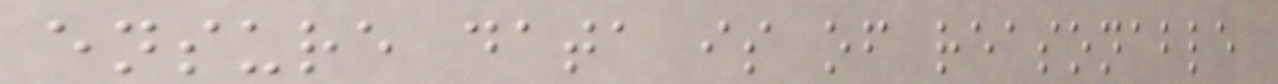ensure data is of reasonable
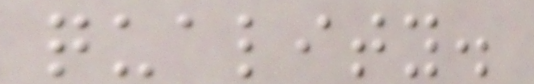quality.
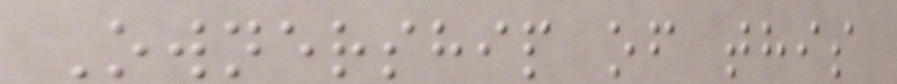Ownership of this
